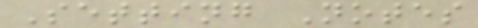Setting Notes
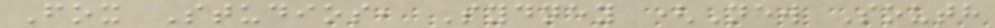Fox Studios, Sydney (New South
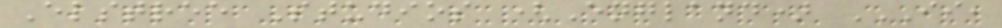Elstree Studios (England) II,
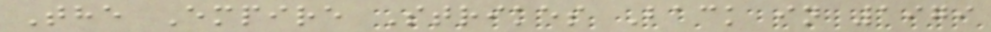The Empire Strikes Back in 1979
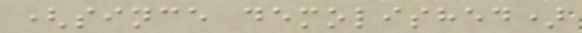(since demolished)
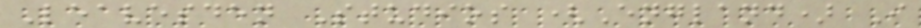Leavesden Studios (England) I
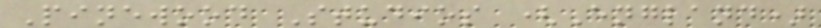Pinewood Studios (England)
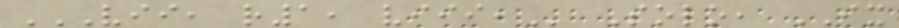VII, R1, VIII, Solo, IX
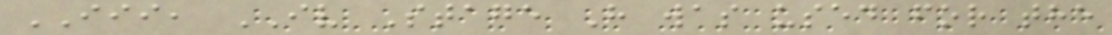III, IV Stage H was used for the
